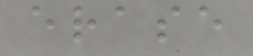erase
